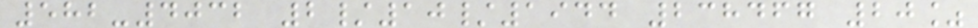582-4032 2/10/1944 238467 20%
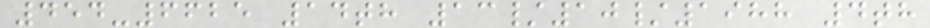454-6625 14th 13/10/1988 4th
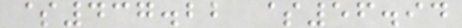$437.22 $56.94
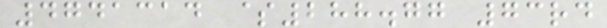4741314 $288.77 73rd
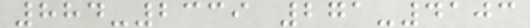884-2339 271-4103
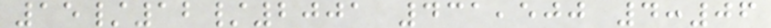15/12/2001 431,500 4:06
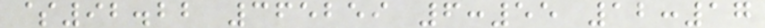$92.22 365259 6:55 12:17
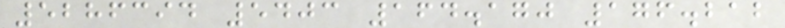5286394 5403 164.170 176.212
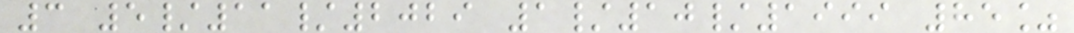3 5/11/2029 1/10/1999 85%
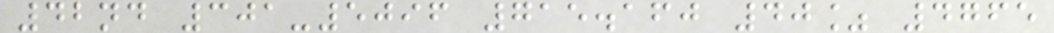42nd 301-5096 715.160 40% 4765
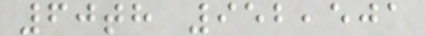60th 952,501
